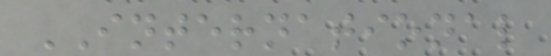INTERNATIONAL
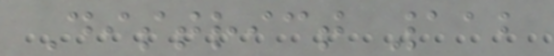District 112
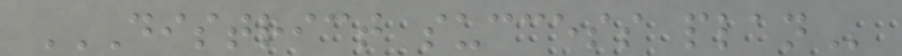DISTRICT SUCCESS PLAN
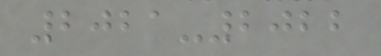2021-2022
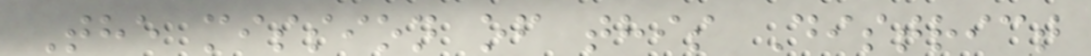The mission of this District
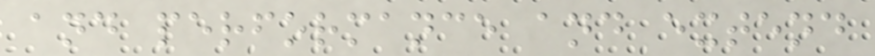and performance and extend
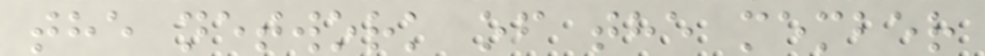the network of the member
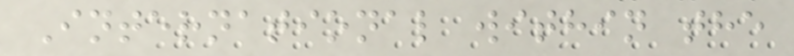International within the
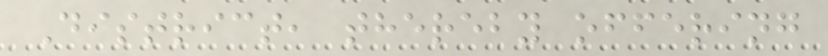District, thereby offering
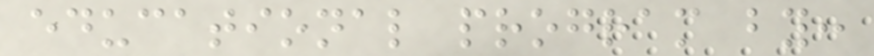educational program by:
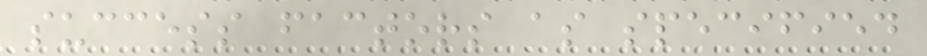success factors as specified
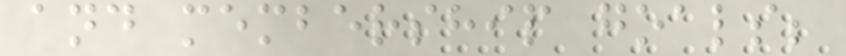and membership goals;
